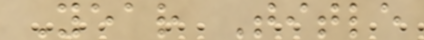Year Title
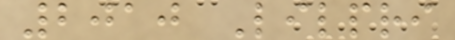2010 Lilpri
